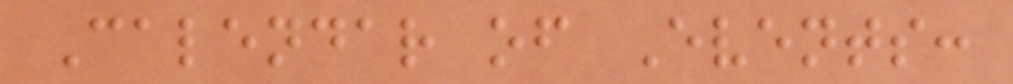Calendar of Events:
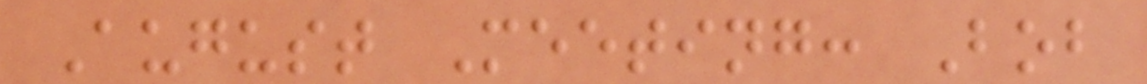August Meeting: Bob
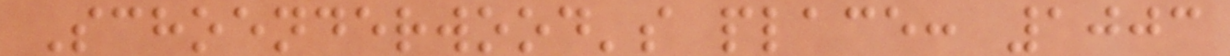Schoenderwood's place: 1003
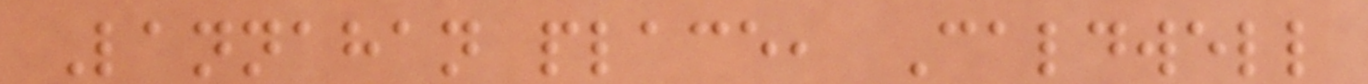Lannahan place, Caldwell
